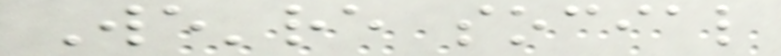We're social
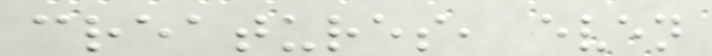creatures, even
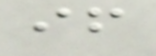if
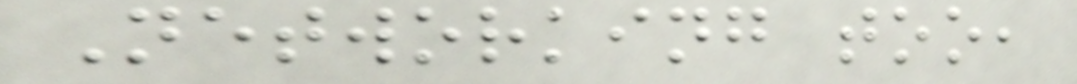Networking too,
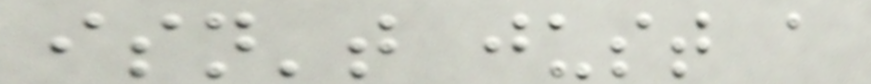isn't just a
